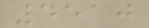4510
